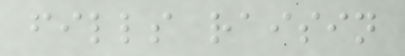fills raisin
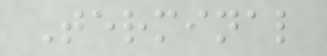Terminal
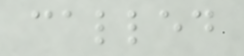called
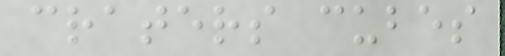craters cubes
